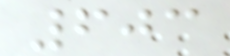603
